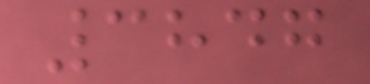3847
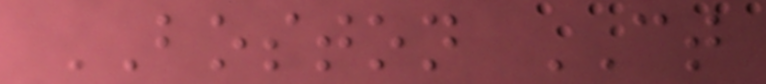BOSTON CT
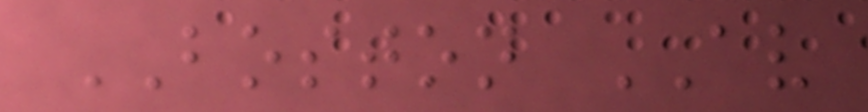BOSTON AV
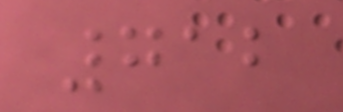712
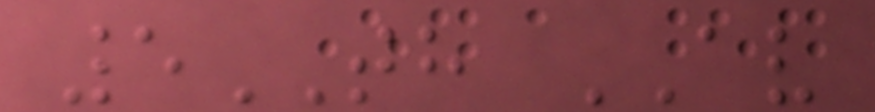5TH AV
